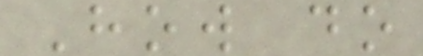How do
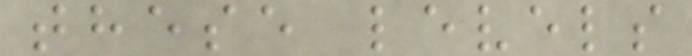these levels
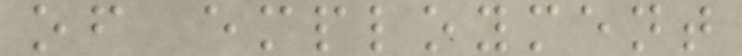of employment
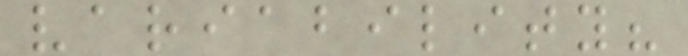variability?
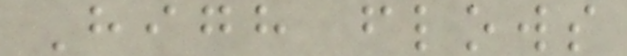High flows
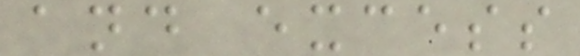and excess
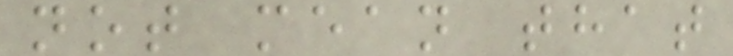not mean that
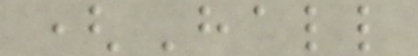(Hall
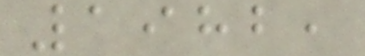1982,
